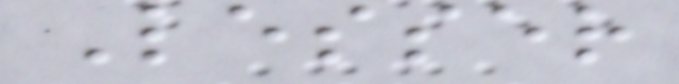Lesser
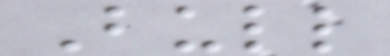Bull
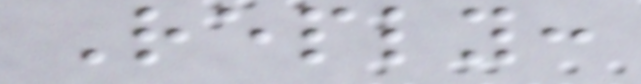Reply:
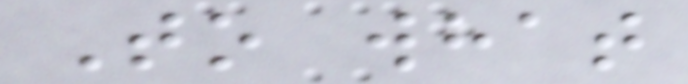To what
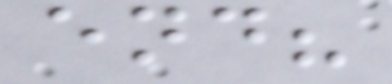end?
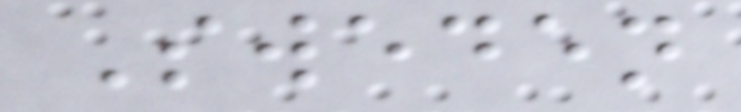Sweden
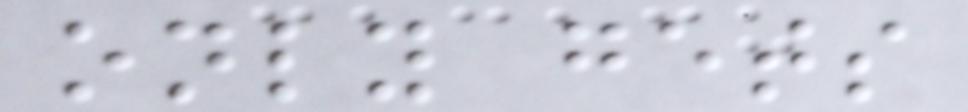only gets
